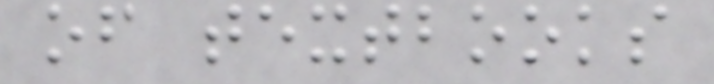of textbooks
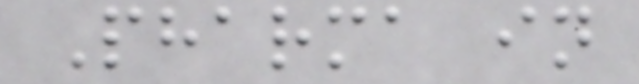Pharma in
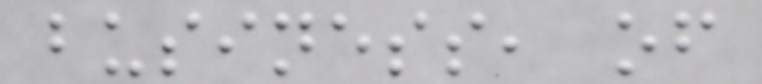business, of
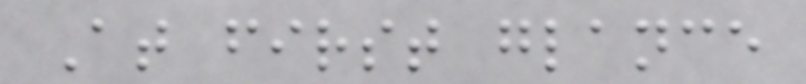At first glance
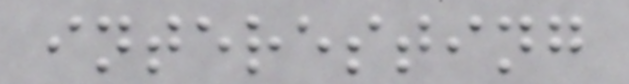interesting
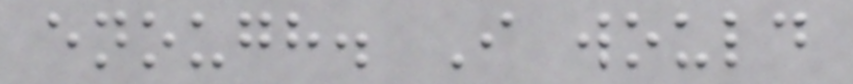enough. I would
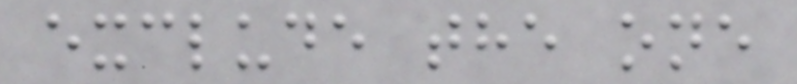exclude the one
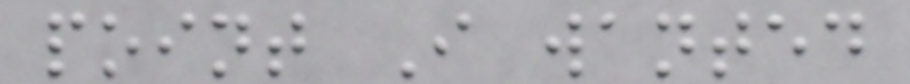point I wanted
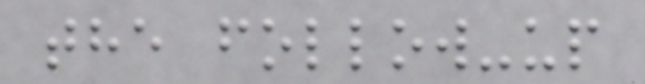the follow-up
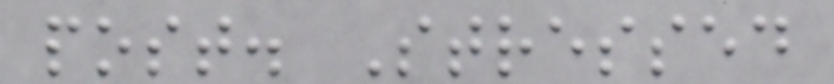post. Stressed
